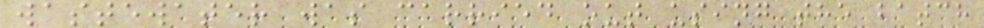wastewater was carried out using the batch
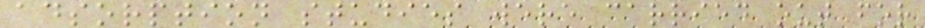adsorption studies were carried out for
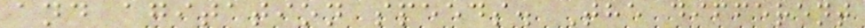and agitation speeds. The different
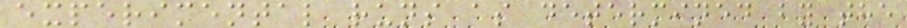experimental runs as determined by the
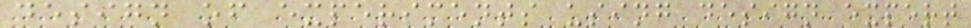design of experiments using design expert
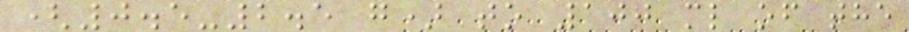(0.5-2.5 g) to 100 ml of the
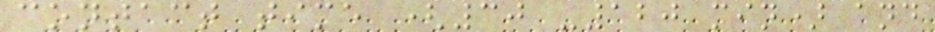contact time (30 -120 min) and
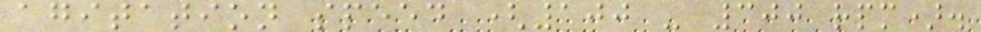agitation speed (100 - 300 rpm).
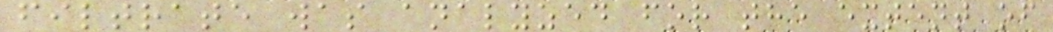filtrate was analyzed for the extent of
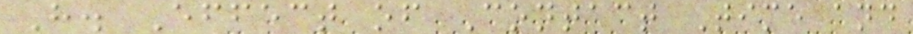H. Effect of Contact Time and
